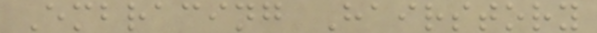Embracing Hairstory
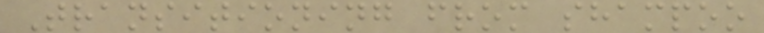Transitioning from shampoo
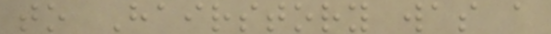to Hairstory was a
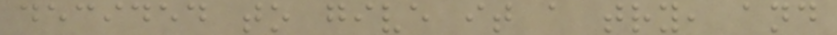decided to give it a try, and
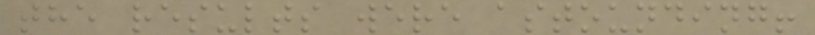the results were astounding!
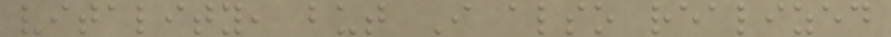vitality, but I also realized
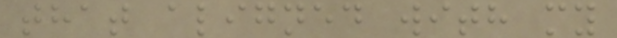that aligned with my
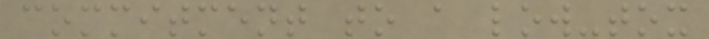commitment to a low-tox
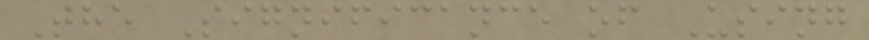The Significance of Using
